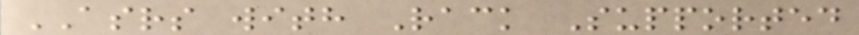ASRS with Rack Supported
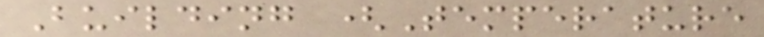Building (Temperature
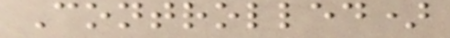Controlled)
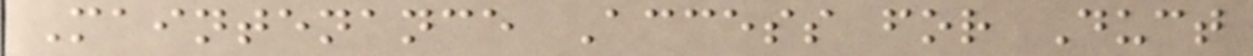Maintenance Access for Duct
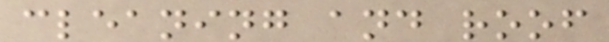cleaning and roof
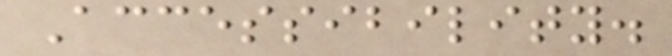Accessibility.
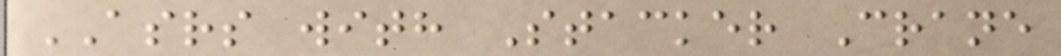ASRS with Stacker Crane
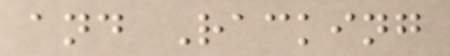and Racking
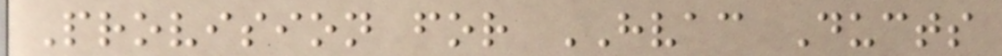Provision for HVAC Ducts
